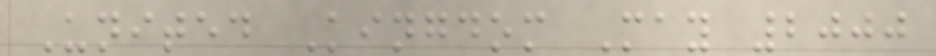United Kingdom May 2000
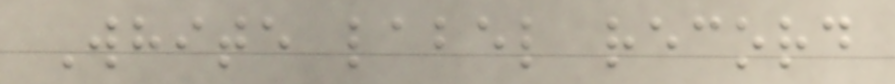White label record
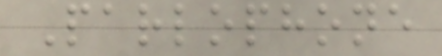Parlophone
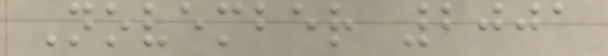November 2001
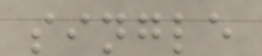single
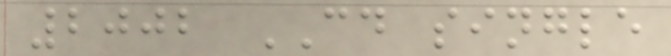2002 CD single
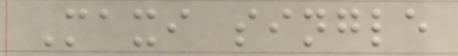Maxi single
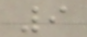9
